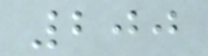200
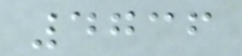4736
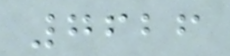7626
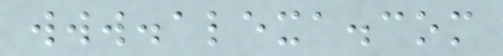www.alexa.com
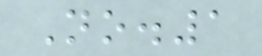No.1
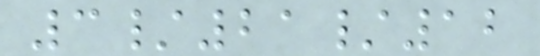3/21/12
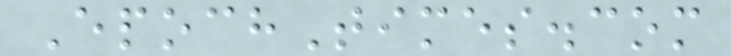EpochTimes.com
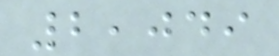2,049
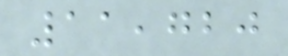11,720
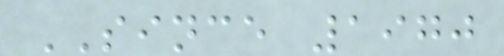SINCE 1970
